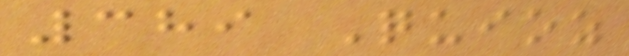389 Quioz
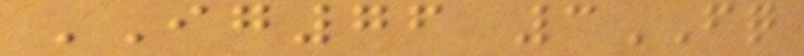IG76 3FQ
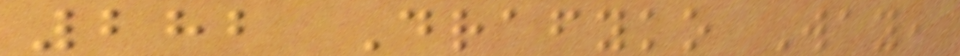282 Drafyko Way,
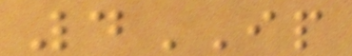4IP
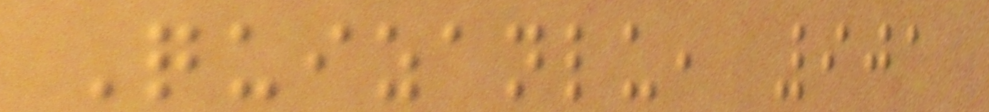Quizanlu, 901
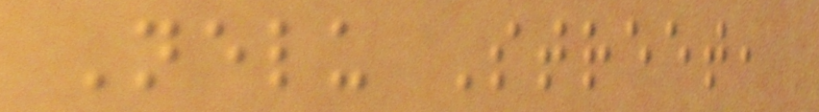Nelu Street,
